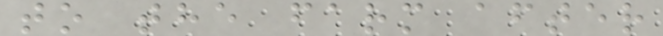to the farm after
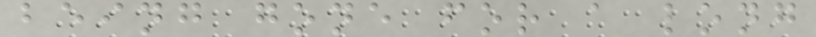being gone for a long
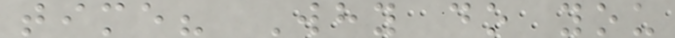time? Why do you
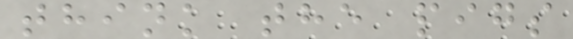think the pigs
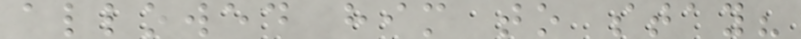allowed him to stay?
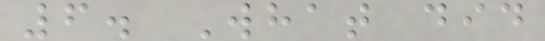6. What did
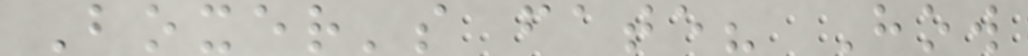Boxer's fate? How
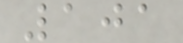101
